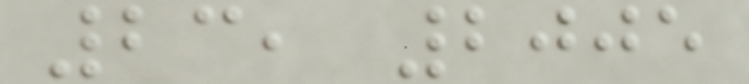23, 2005
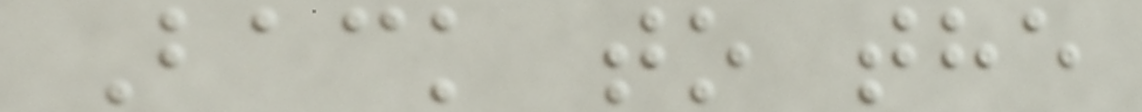Back to the
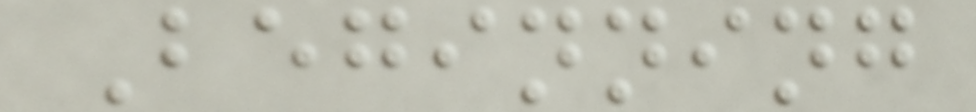Beginning
